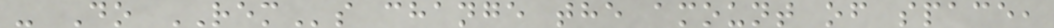- Do REMs change the amount of space,
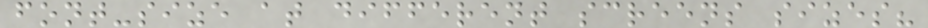font-size at different screens sizes?
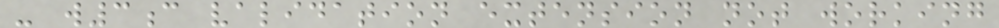- w3c validation extension not working
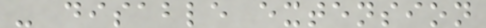- disable extension
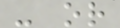- or
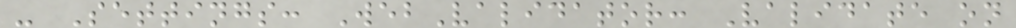- Settings: WebValidator: Validate on
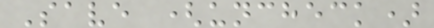Save (uncheck)
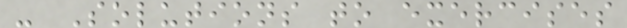- Solutions to exercises
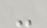-
